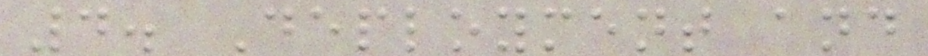4. Deployment and
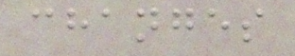changes
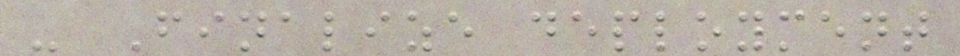- Finalize deployment
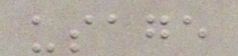usage
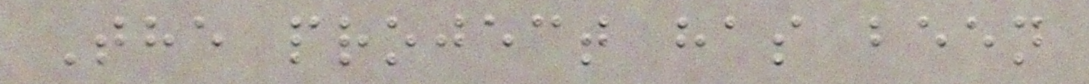The project has been
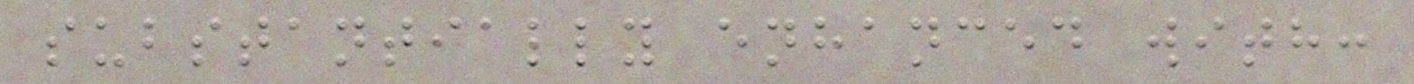substantially enhanced with:
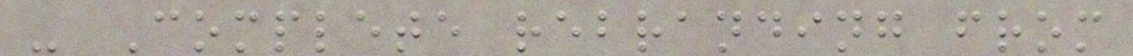- Complete rebranding from
